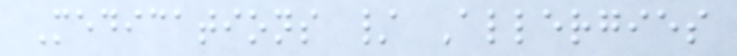Medications / Allergies
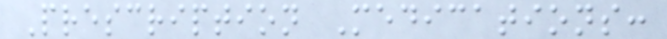Prescription Medications:
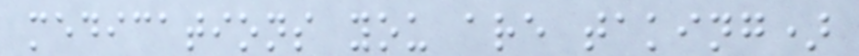medications you are taking)
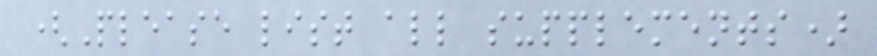(Please list all supplements)
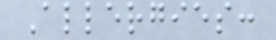Allergies:
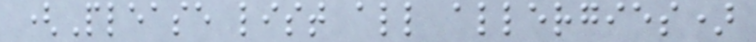(Please list all allergies)
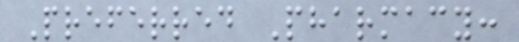Preferred Pharmacy:
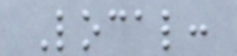Local:
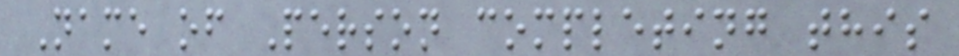Name of Person completing this
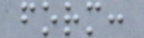form:
